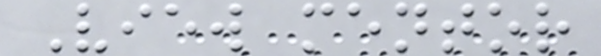View mentor
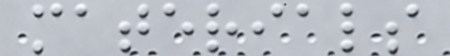materials
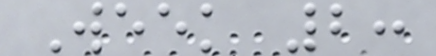Week 2:
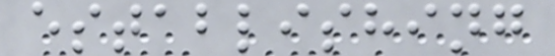establishing
